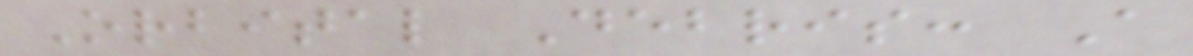Orbital Debris: A
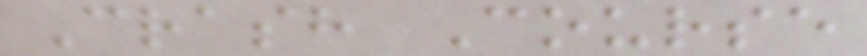Crash Course
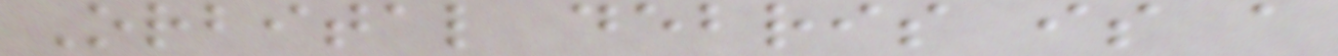Orbital debris is a
